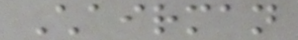Chairman
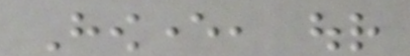However, our
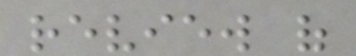review of
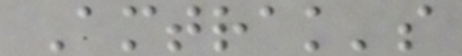Amtrak's
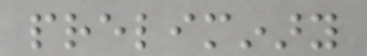preliminary
